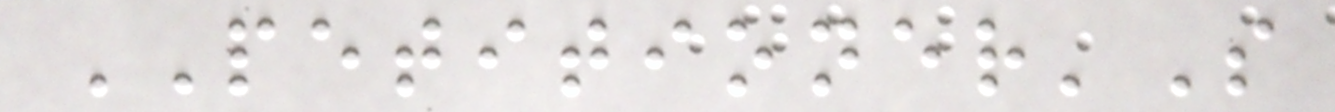PETITIONER'S
